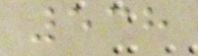538
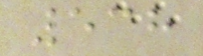538
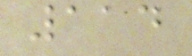114
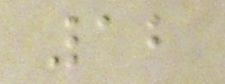12
